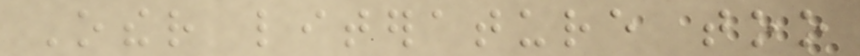Other literature too
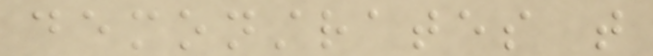demonstrates that
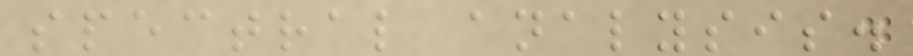spectral analysis.
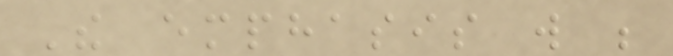The emphasis will be
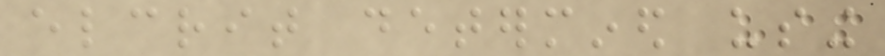elcrit determined using
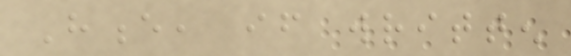Hence, if written
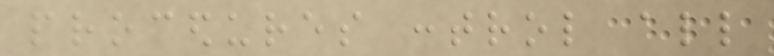procedures control all
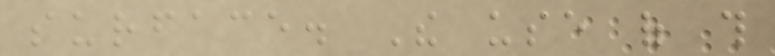surface. The use of this
